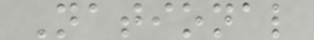National
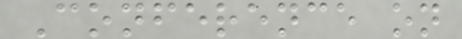Conference on
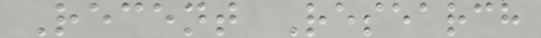Recent Research
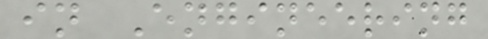in Engineering
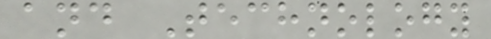and Technology
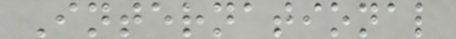International
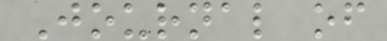Journal of
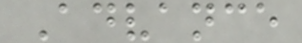Advance
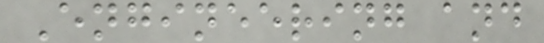Engineering and
